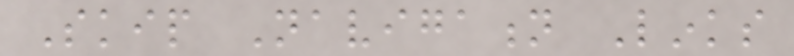Skip Navigation Links
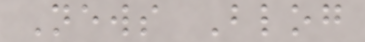News Blog
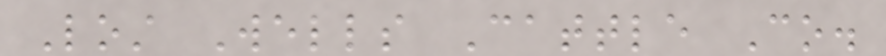Lost Wells Cattle Co.
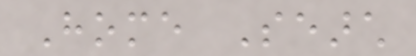Home Search
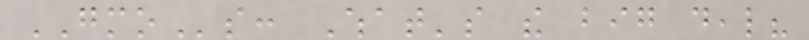GMOs: What's the big deal?
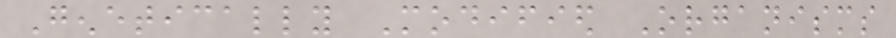Genetically Modified Organisms
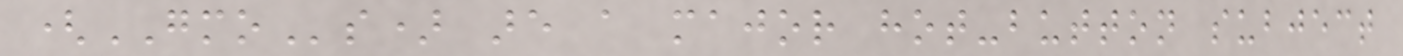(GMOs) are a major hot-button subject
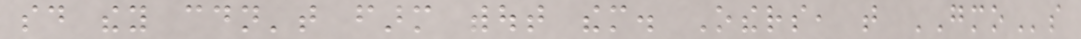said they couldn't farm without them. Others, that GMOs
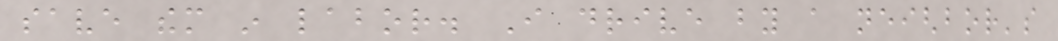save them in labor. I drive by a neighbor's
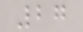27
